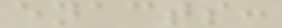enacts:
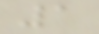1
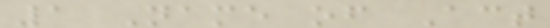1 Name of Act
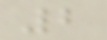2
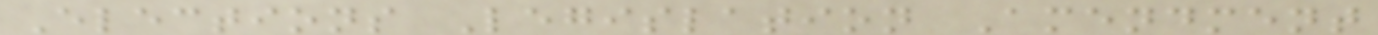Elections Legislation Amendment
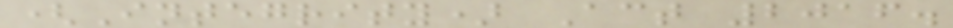(Integrity) Act 2016.
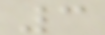3
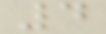4
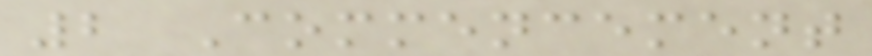2 Commencement
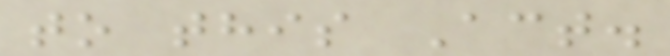to this Act.
